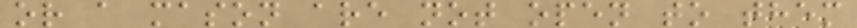or a mason are not open to them
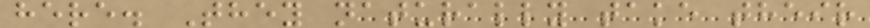here. They naturally take their
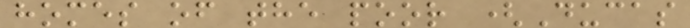homes of the poor (Ducas
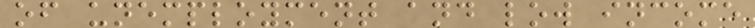of unemployment and low income
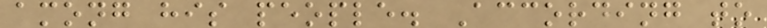among his people. According to
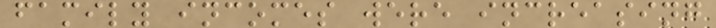family incomes were increasing
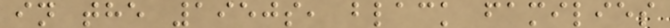in the 1950s, black families
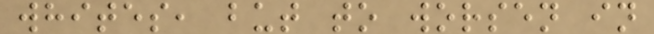whites, but to worsen in
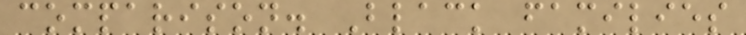comparison. Black families
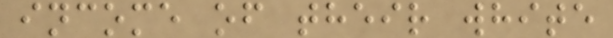income of their white
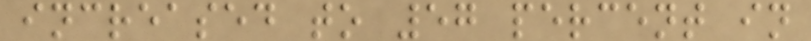increased to 57 percent in
